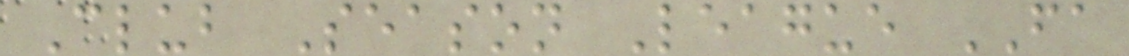Club Season League FA
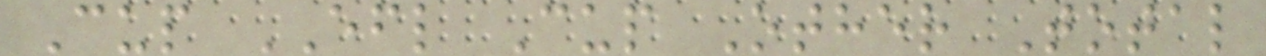Cup EFL Cup Other Total
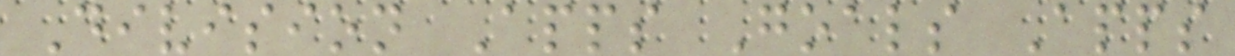Division Apps Goals Apps
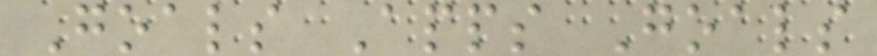Goals Apps Goals
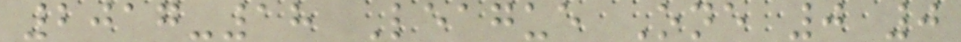2017-18 League One 0 0
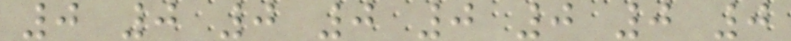0 0 0 0 0 0 0 0
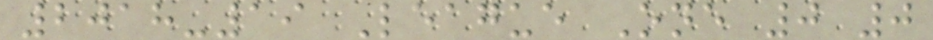2018-19 League One 0 0
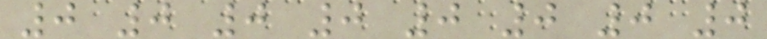0 0 0 0 0 0 0 0
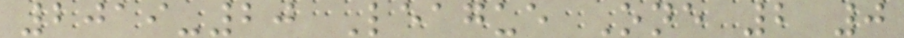2019-20 League One 2 0
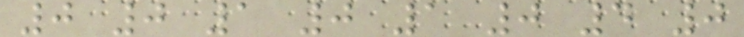0 0 1 0 1 0 4 0
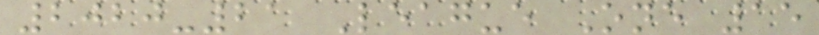2020-21 League One 15
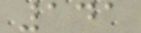141
